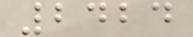2424
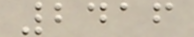2416
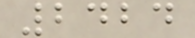2424
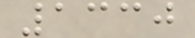1330
